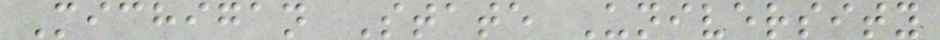Michigan State University
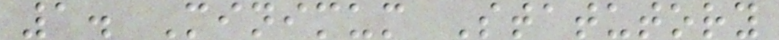1. Minimum Statutory
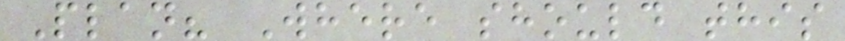Plan? Where should this
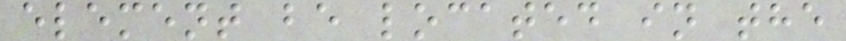element be located in the
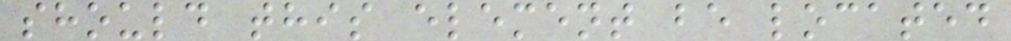should this element be located
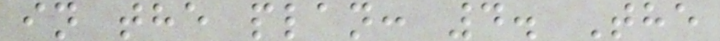in the plan: 4. The
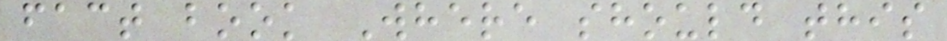fact book Where should this
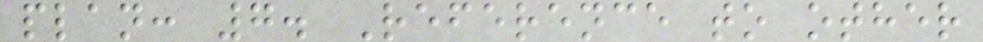plan: 7. Reference to other
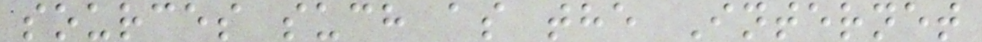sources such as the Internet
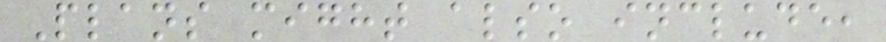Plans might also include,
